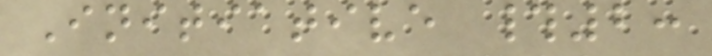Initiative #2:
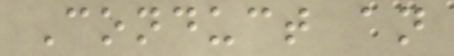Conduct an
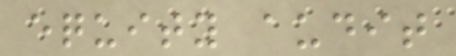equity audit
